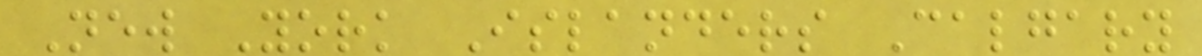New York Islanders Calgary
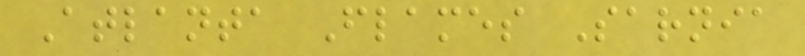Atlanta Flames Sarnia
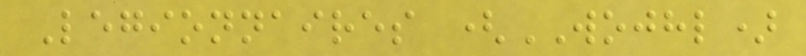Legionnaires (WOJHL)
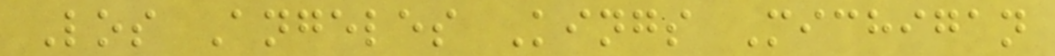Los Angeles Kings Michigan
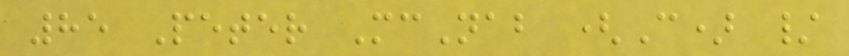85 Peter McNab (C) /
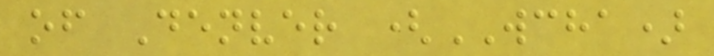of Denver (WCHA)
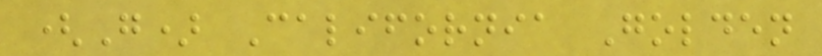(G) California Golden
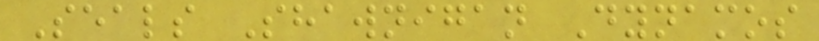Seals Shawnigan Dynamos
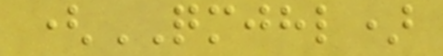(QMJHL)
